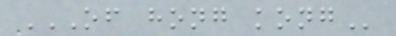OF HONG KONG
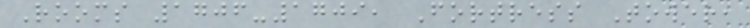Rooms 1706-1709, Fortress Tower,
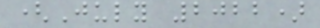(July 2022)
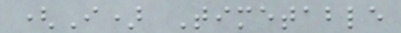(I) Timetable
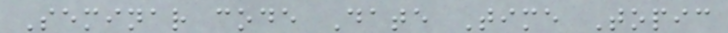Seminar code Date Time Topic
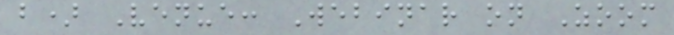b) Venue: Webinar on Zoom
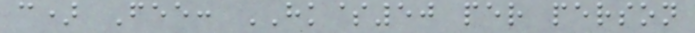c) Fee: HK$50 per person
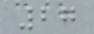27
